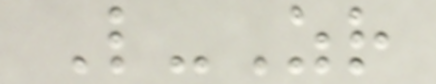L-Zr
